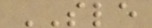SLE
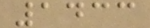1433
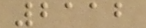2112
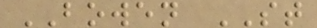BOWEN ST
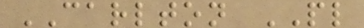CARLTON PL
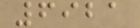6921
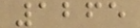1265
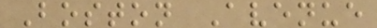Boston Avenue
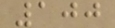100
